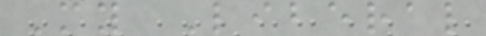My Liberal
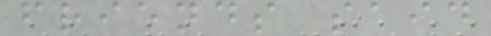friends said
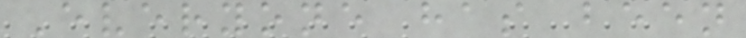Everyone has been
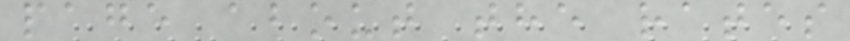page about the rates
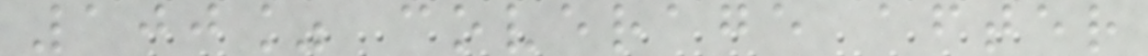100% coverage after
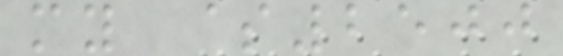my $2500
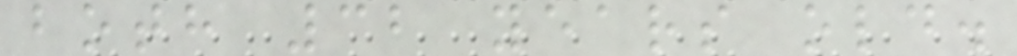both 32 years old.
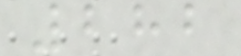282
